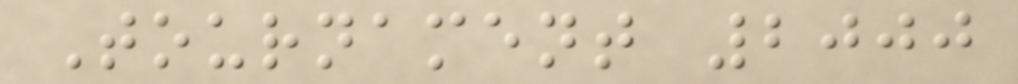Tournament 2000
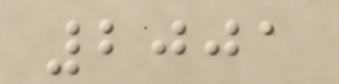2001
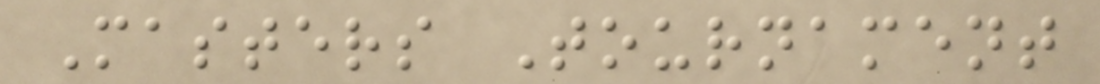Masters Tournament
